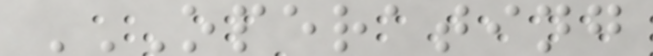OPERATING
